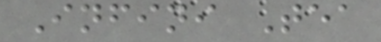Infini Tea
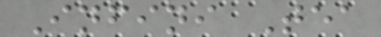Infini Tea
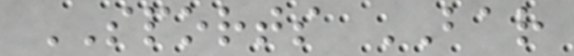SPORTS BAR
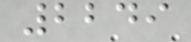2249
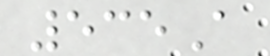535A
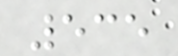535
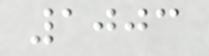1003
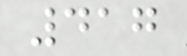417
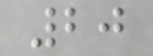20
